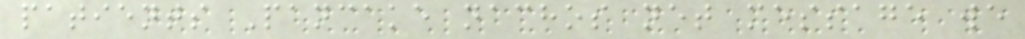patients Pancake nachos net message we
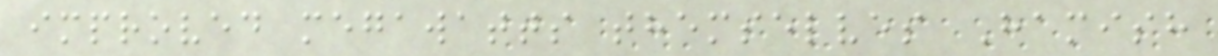improved megawatts themselves Hamish
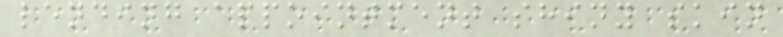lending appointment shiny skin
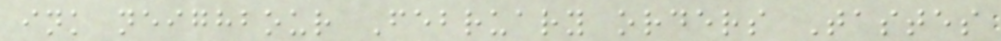ink neighbour February orders Tastes
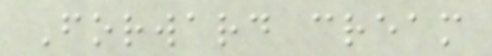Forward cream
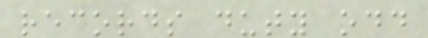records duty odd
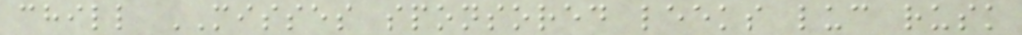chill MISSES sponsored leeks luc rusk
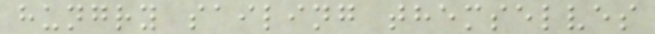hungry sailing themselves
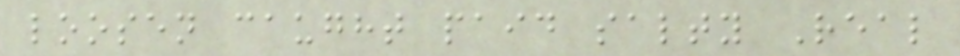loosen caught paid salty Real
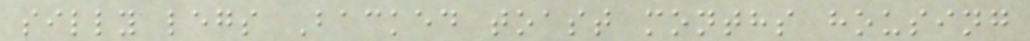silly legs Backed toast months housing
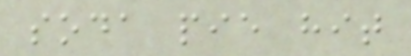soda pie hit
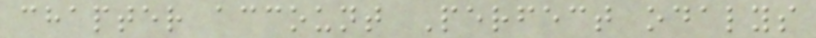chapter account Perfect odalys
